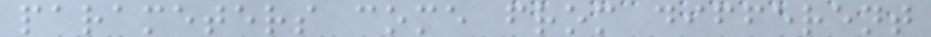parameters come from different
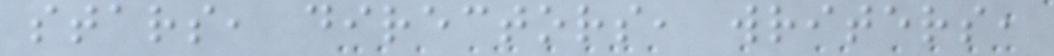stars, directors, writers,
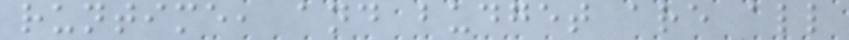runtime, and budget are all
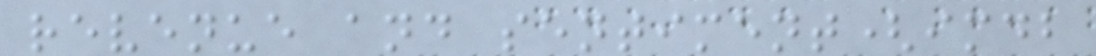revenue and sentiment(imdb
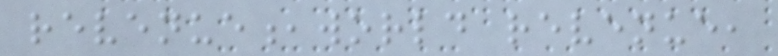revenue,world revenue,
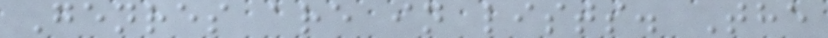Genres are in lists. The
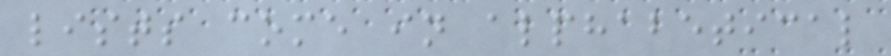lists come in alphabetical
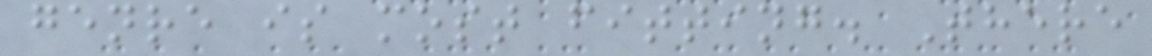genre is most fitting. There
